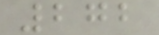272
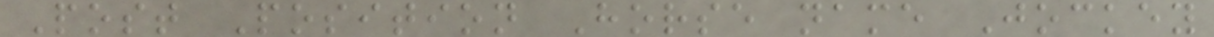Post Position Horse name Jockey
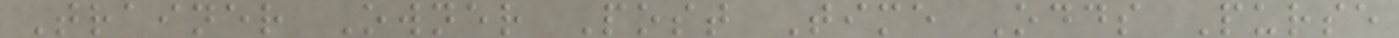Trainer Owner Post Time Odds Purse
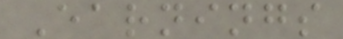Earnings
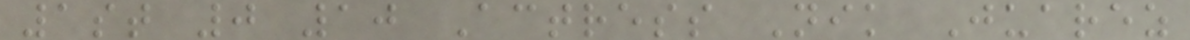1st 0 10 Actress Nik Juarez
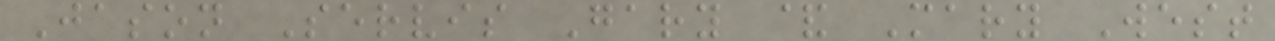Jason Servis Gary & Mary West
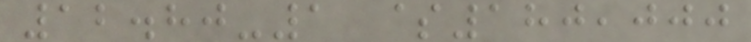12.80-1 $180,000
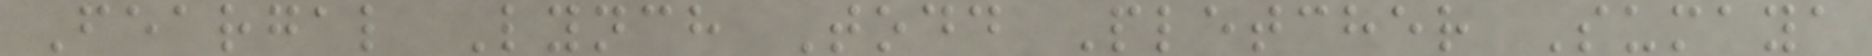Feargal Lynch Todd Pletcher Sumaya
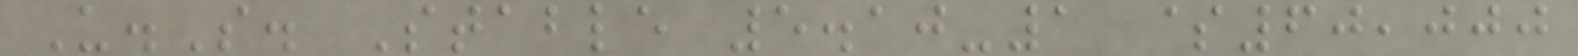U.S. Stable 5.10-1 $60,000
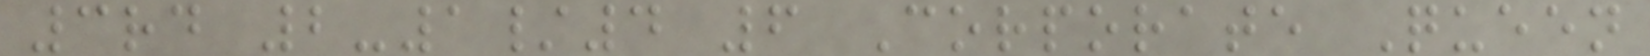3rd 2-1/4 6 Corporate Queen
